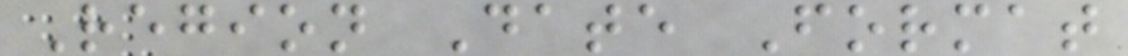Region Date Format
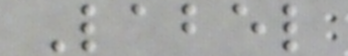Label
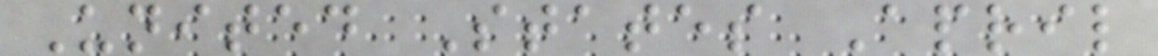United States April
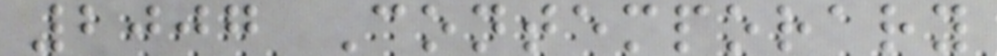2007 Contemporary
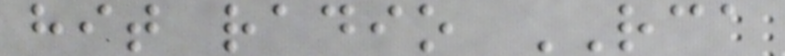hit radio RCA
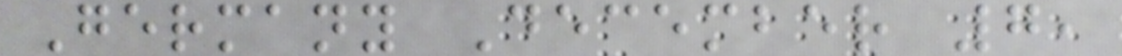Germany December 7,
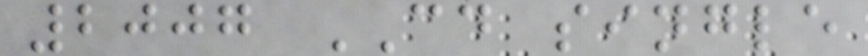2007 CD single
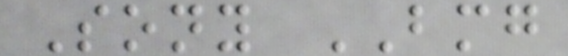Sony BMG
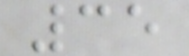35
